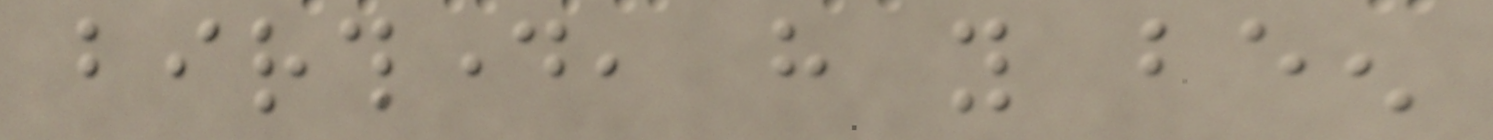birthday, have you been
